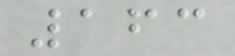163
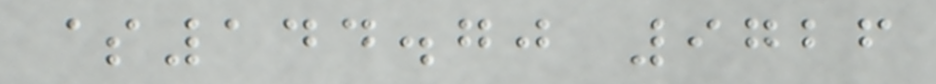$144.70 9726
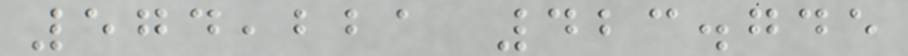574,221 423.745
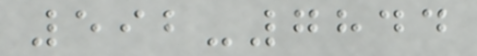592-7844
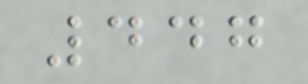447
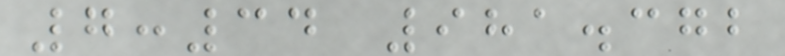7:34 981.372
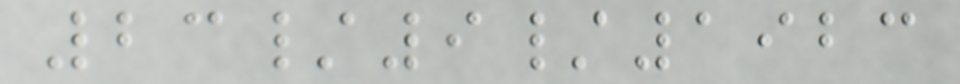23/9/1923
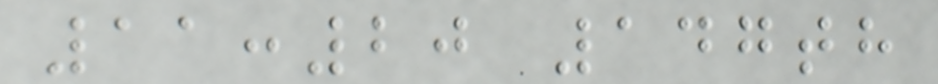11:20 147th
